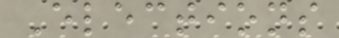Elections
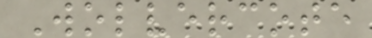Wolvercote
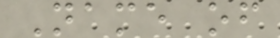Name of
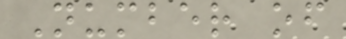Number of
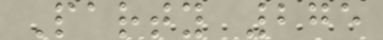Party 275
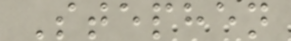Stephen
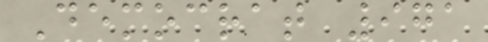Democrat 971
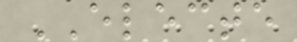ELECTE
